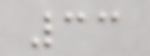33
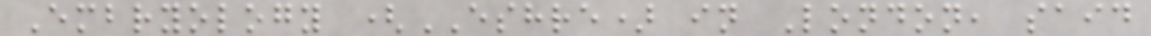Embryology (ESHRE) in London, said
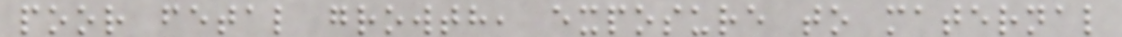poor fetal growth, exposure to maternal
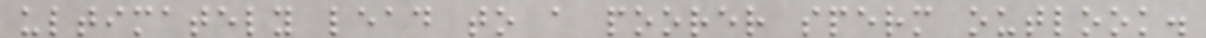ultimately lead to a poorer sperm outlook.
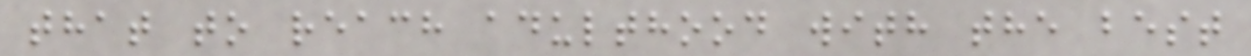that to reach adulthood with the best
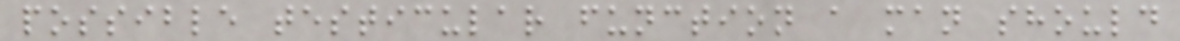possible testicular function a man should
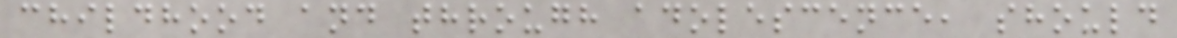childhood and through adolescence, should
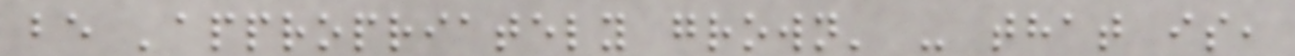be 'appropriately grown' - that is,
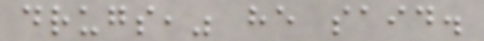drugs," he said.
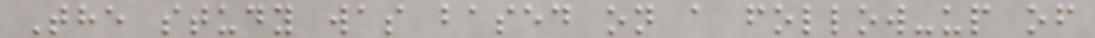The study was based on a follow-up of
